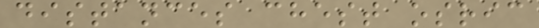distances chest osric
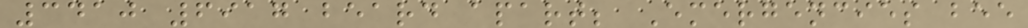3410 6917 beard apart; Emergencies bee
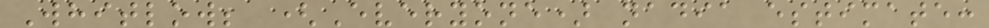Whitlow; (Everyone) nadia estimate:
